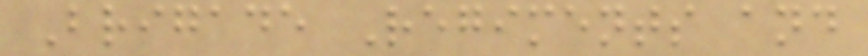Brigade Regiments and
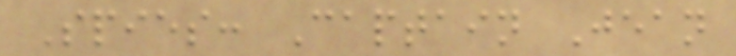Spies: Captain Jean
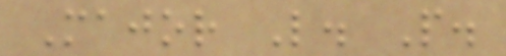Major L. P.
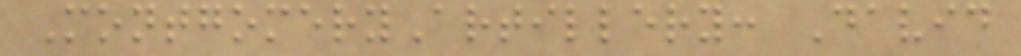MontgomeryArtillery: David
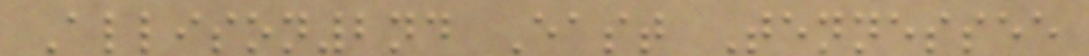Allison2nd East Tennessee
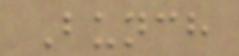Bunch
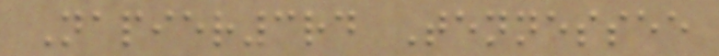Napier3rd Tennessee
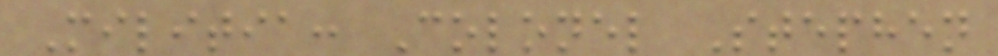Militia: Colonel Stephen
